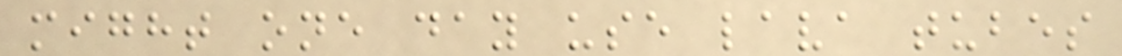might one day use lava tubes
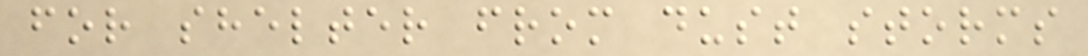for shelter from dust storms
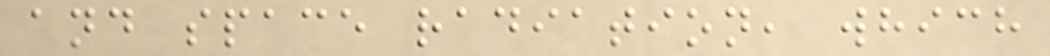and space radiation, which
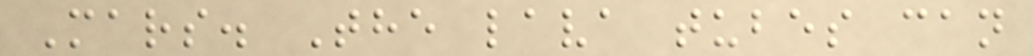Mars. The lava tubes can
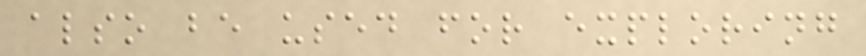also be used for exploring
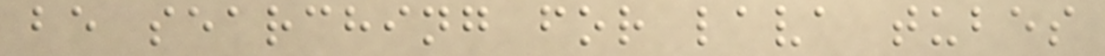be searching for lava tubes
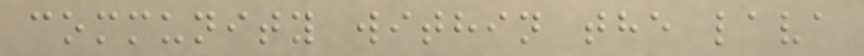community within the lava
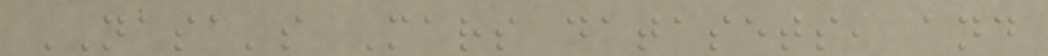NASA's Mars datasets, and
